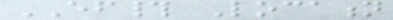EF# Location
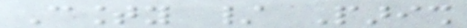County / Parish
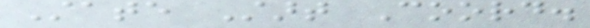State Start Coord.
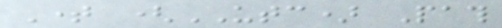Time (UTC) Path
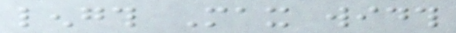length Max width
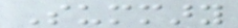Summary
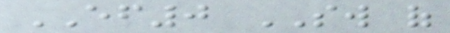EF0 SW of
